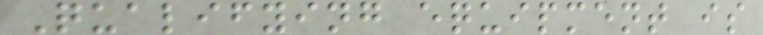Qualifying equipment is
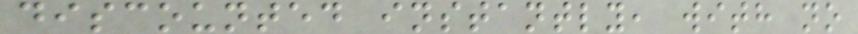discounted instantly, with no
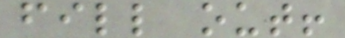fill out!
